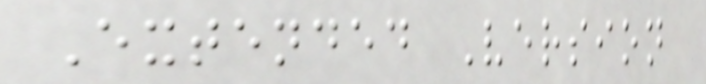Extended Version
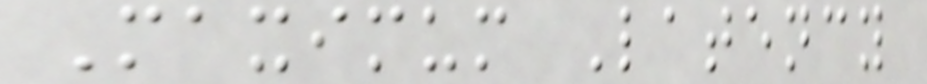Maximum Latency
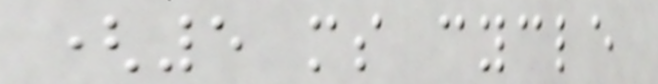(5 ms cycle
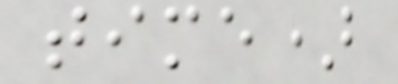time)
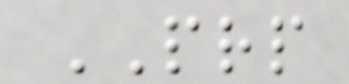PRP
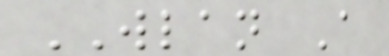WLAN A
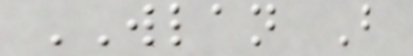WLAN B
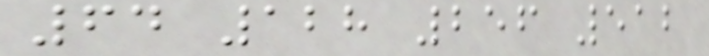64 128 256 512
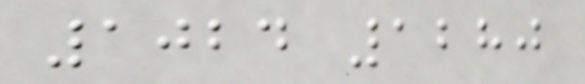1024 1280
